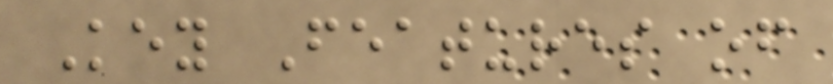Key Features of
